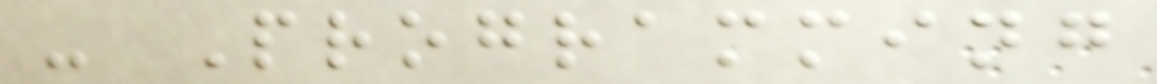- Programming
